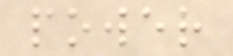power
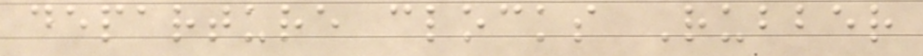departure clocks Rubber
